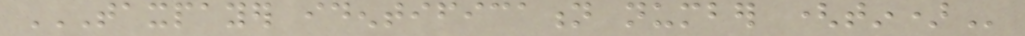TAXPAYER IDENTIFICATION NUMBER (TIN)
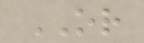OR
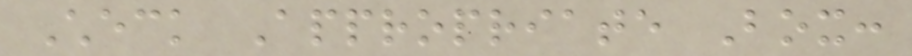Check Appropriate Box:
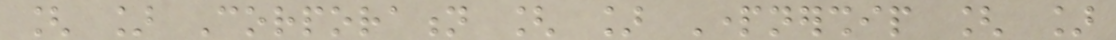[ ] Corporation [ ] Partnership [ ]
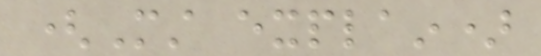(Must explain)
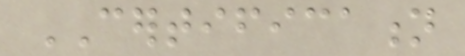CERTIFICATION
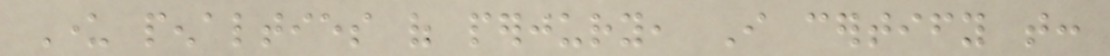Under penalties of perjury, I certify that:
